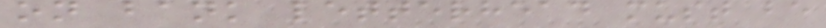on bank letterhead must be
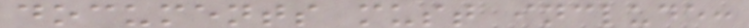documents must include:
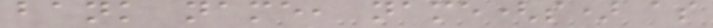bank name, name(s) as
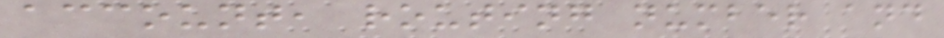account, routing number and
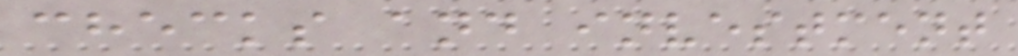checks and investment
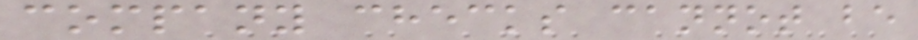company checks cannot be
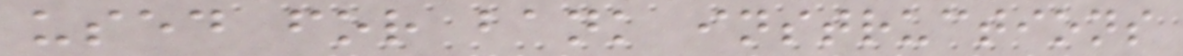used for bank instructions
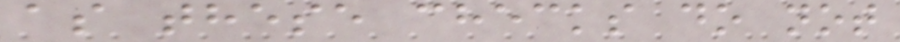as these checks do not
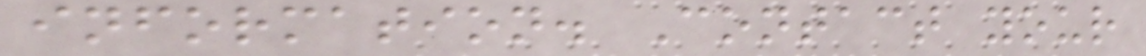information. Contact your
